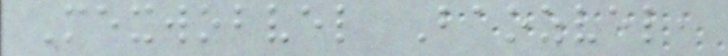Mexwobvel Baozvel,
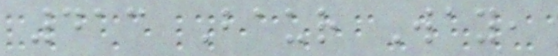413 Baur Way,
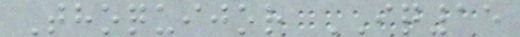Thoquijor IQ15
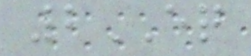2EQ
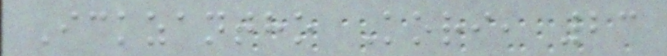Ickzantho Kori, 23
